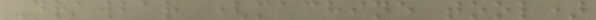Drawbar (machine tool)
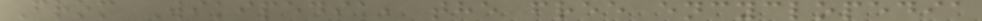From Wikipedia, the free encyclopedia
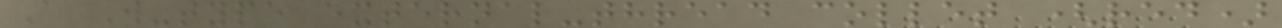A W-type external-thread collet (red)
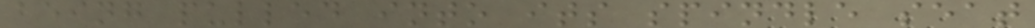being pulled into its spindle seat
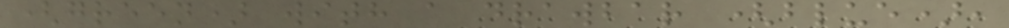(green) with a drawbar (blue),
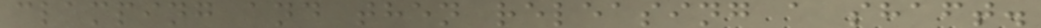clamping and then releasing a shaft.
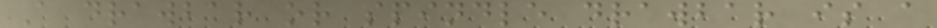A drawbar or spindle drawbar is a
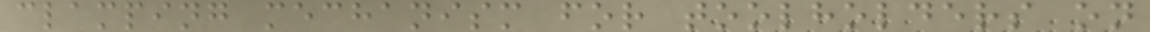clamping mechanism for toolholders on
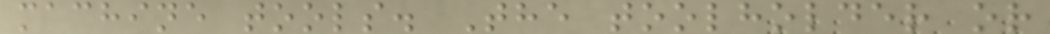machine tools. The toolholder or
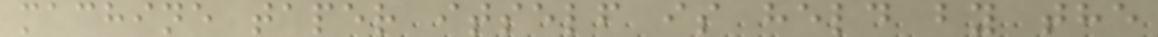machine taper itself is held by the
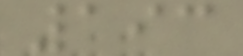193
